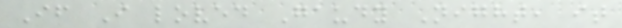If I loved Gaudy Night, it
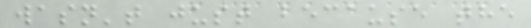wasn't just because the
